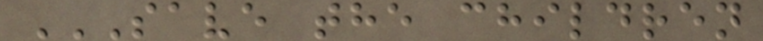SAVE THE CHILDREN
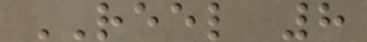REEL 8
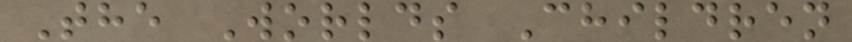The Worlds Children
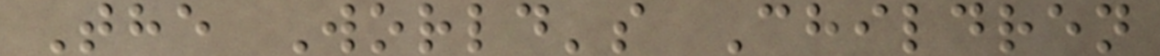The World's Children
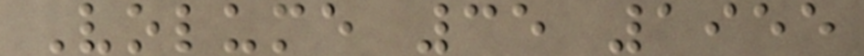Volume 35 1955
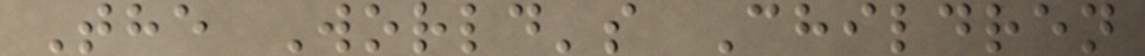The World's Children
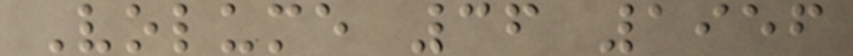Volume 36 1956
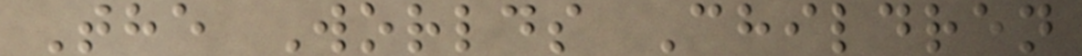The Worlds Children
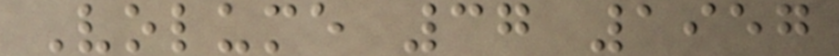Volume 37 1957
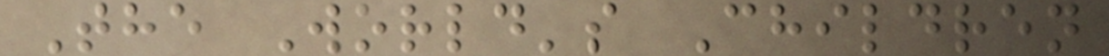The World's Children
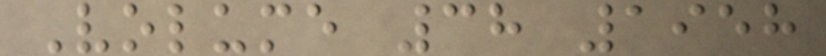Volume 38 1958
